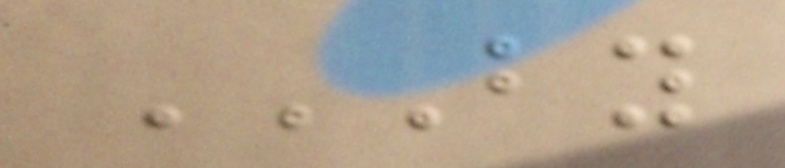BY
